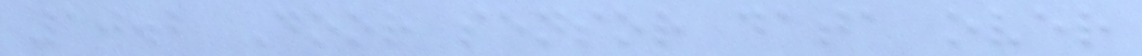10.2 Door sensor data over
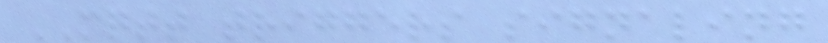MQTT triggers signaling
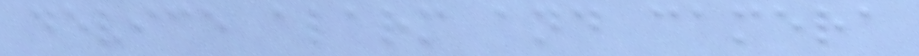device alarm and camera
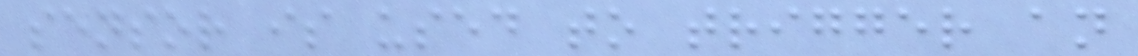sensor is used to trigger an
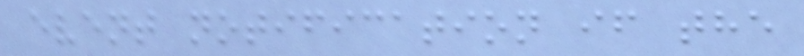event notification if the
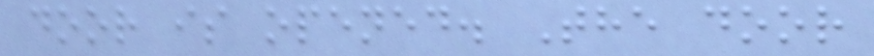door is opened. The door
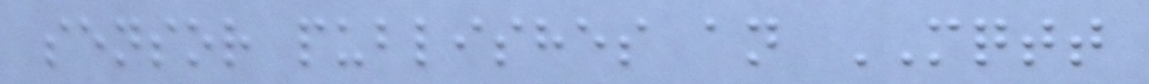sensor publishes an MQTT
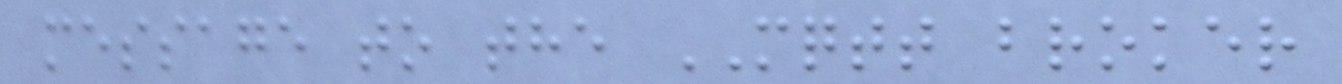message to the MQTT broker
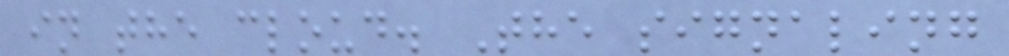in the cloud. The signaling
